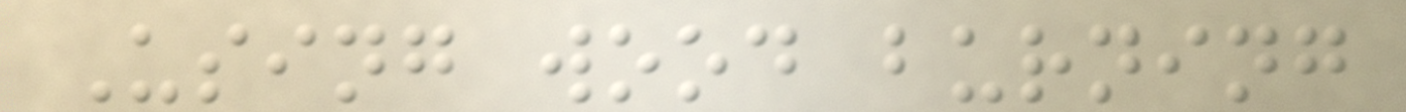Using wood burning
